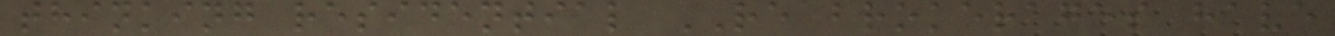thinking residential RE brokerages have
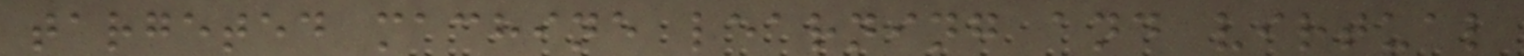targeted machine learning and virtual
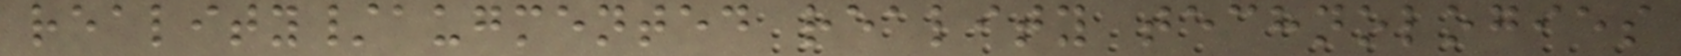reality/augmented reality technologies
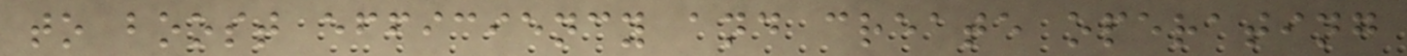to boost efficiency and create operating
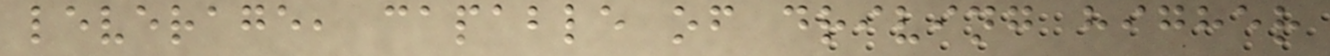leverage, capable of driving higher
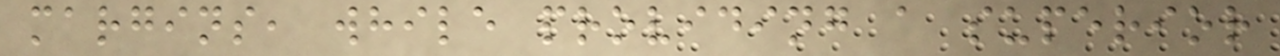margins, while providing a superior
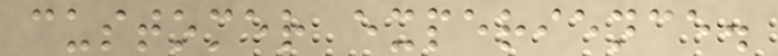customer experience.
